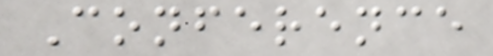Conference
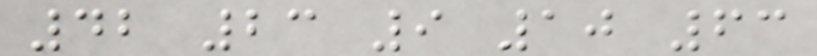42 23 9 10 63
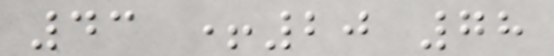43 +20 78
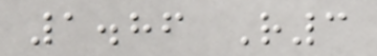1.86 R3
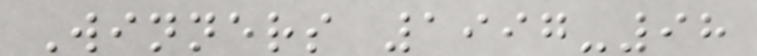Winners 1997-98
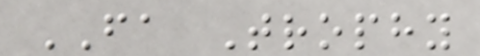FA Trophy
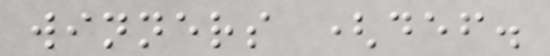winners (def.
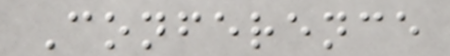Conference
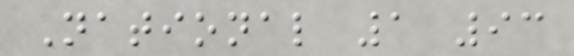National 1 93
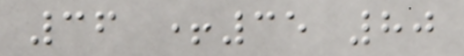36 +35 80
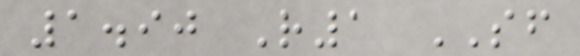1.90 R1 SF
